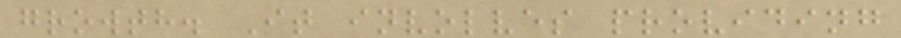growth. It involves providing
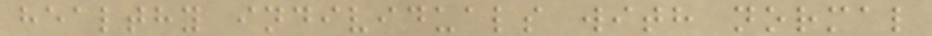healthy individuals with normal
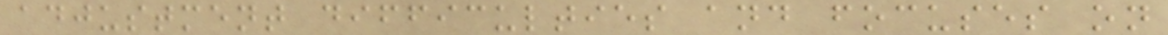adjustment difficulties and focuses on
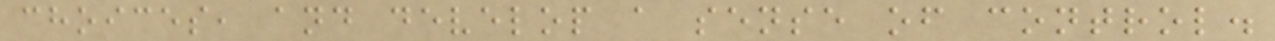choices, and develop a sense of control.
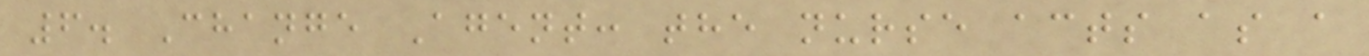6. Change Agent: the nurse acts as a
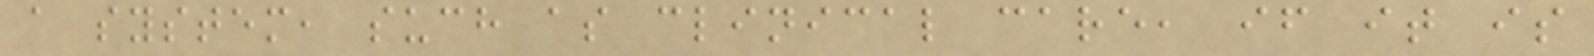a system, such as clinical care, if it is
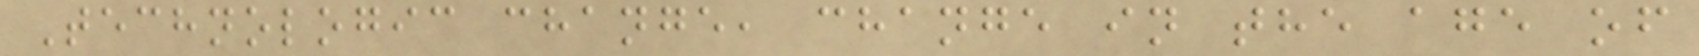Technologic change, change in the age of
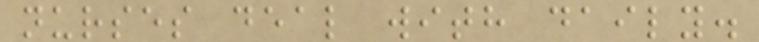nurses deal with daily.
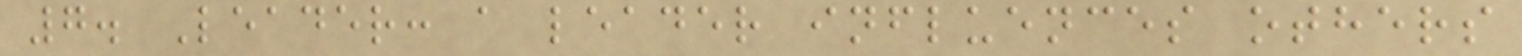7. Leader: a leader influences others
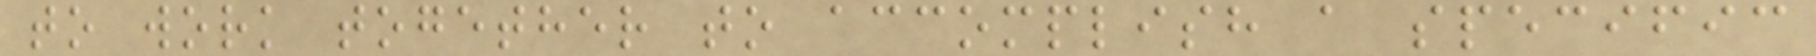to work together to accomplish a specific
